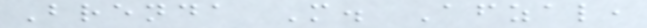Brenda M. Afzal,
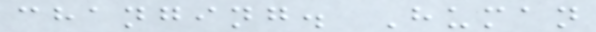changing. Human
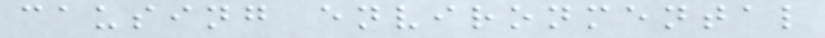causing environmental
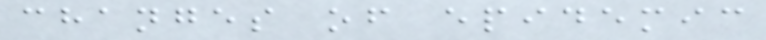changes of epidemic
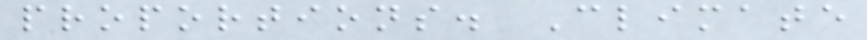proportions. Climate
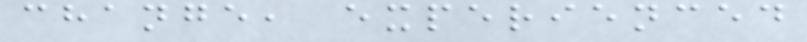change, experienced
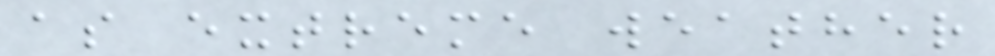as extreme weather
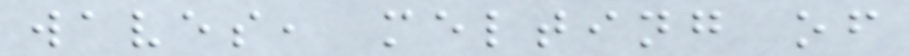waves, melting of
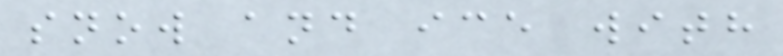snow and ice with
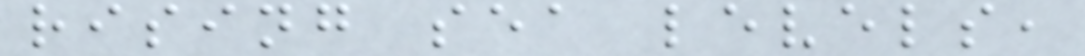rising sea levels,
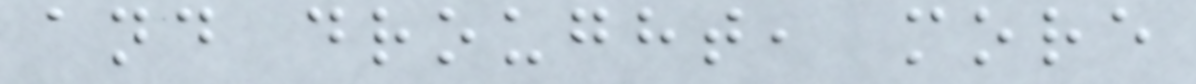and drought, more
